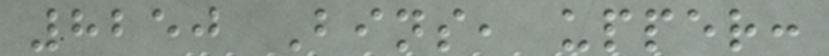8250 Bins, upper:
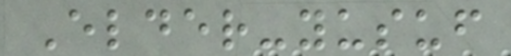Elder-yusuf
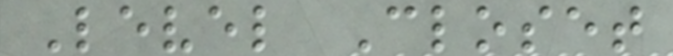Level Closet
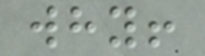why!
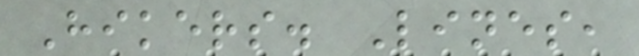Hikers. Lines,
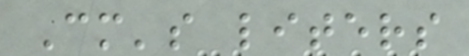Cm's liters
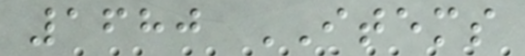1680 ITEMS
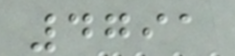4791
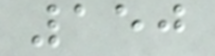150
